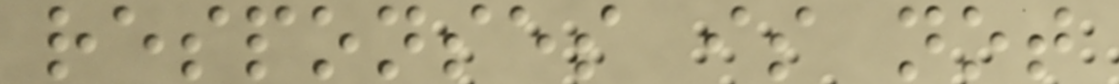responses is not
